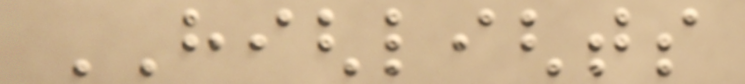HIGHLIGHTS
